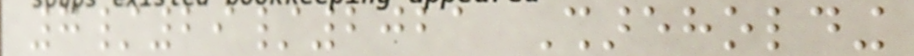7/29/2021 Shareholding
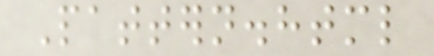Pattern.html
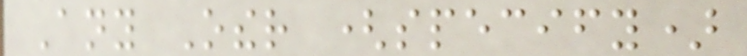Any Other (specify)
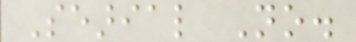Searial No.
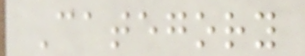Category
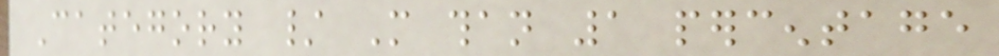Category / More than 1 percentage
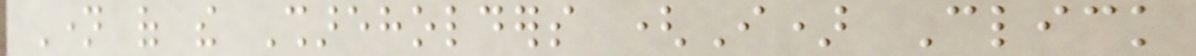Name of the Shareholders (I) Click
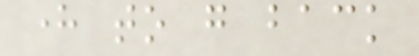here to go back
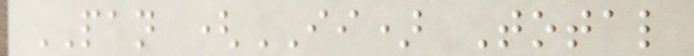PAN (II) Total
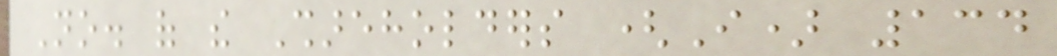No. of the Shareholders (I) 134
